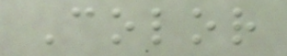Color
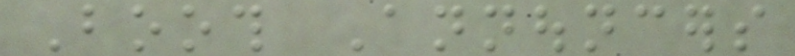Booth Announcers
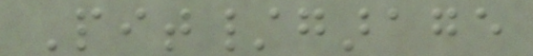Pit/garage
